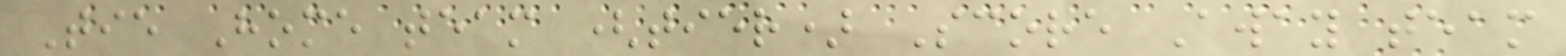Tie Home team (tier) Score Away team
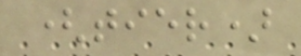(tier)
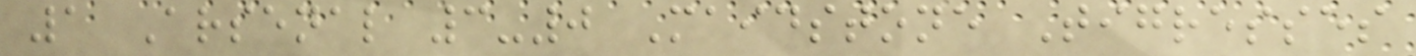1 Arsenal 3-0 Maidstone Tigresses
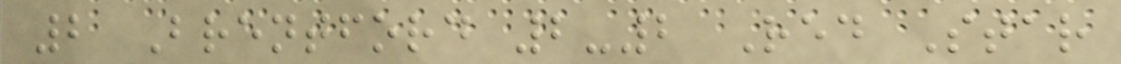2 Brentford 2-2 Red Star
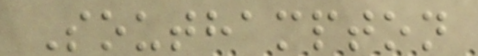Southampton
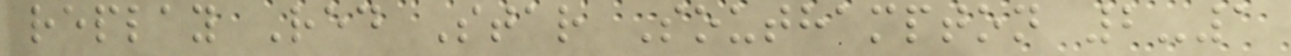replay Red Star Southampton 2-1
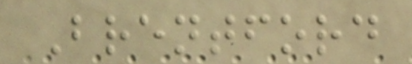Brentford
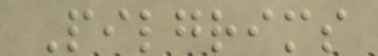Pilgrims
